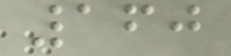160
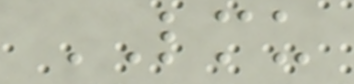LMU
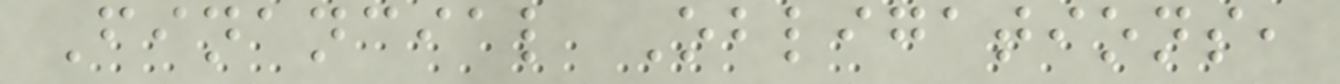Financial Obligations,
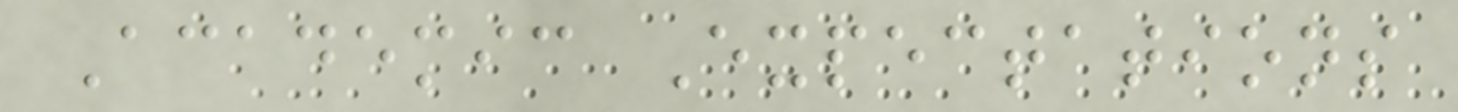Academic Expectations
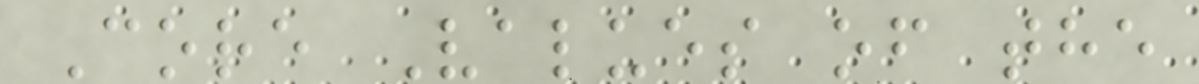Core Values of the
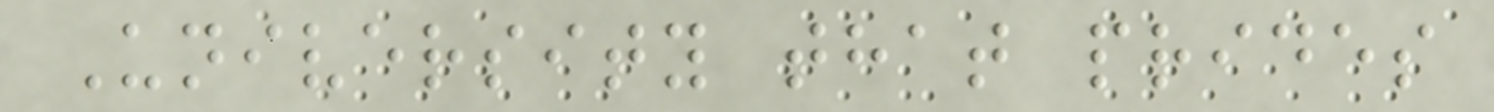University that prides
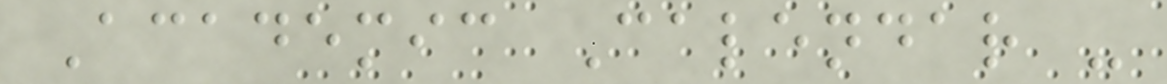Academic Calendar -
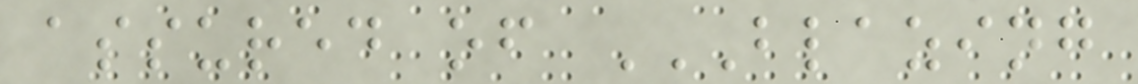assured of BLAZING
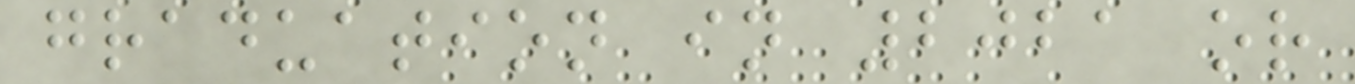graduation in 2021 or
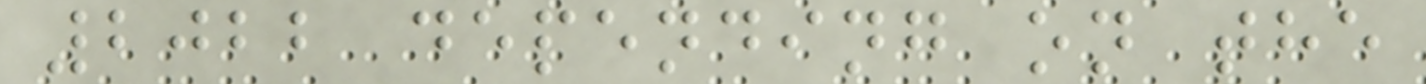2022 depending on the
